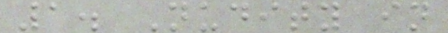1. Nudity in
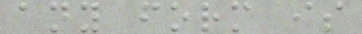any form is
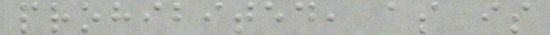prohibited, as is
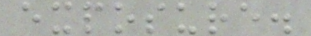exposure.
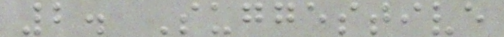2. Suggestive
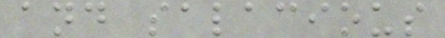and salacious
